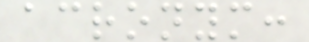acronym:
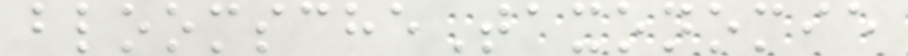bloomscheTaxonomie
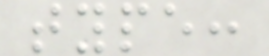type:
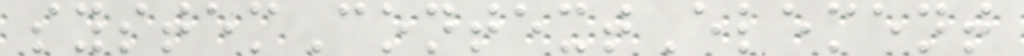systemContextElement
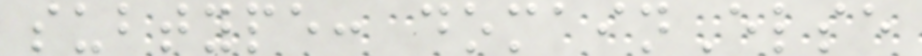subtype: domainElse
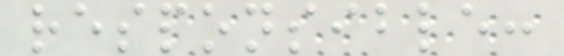responsible:
